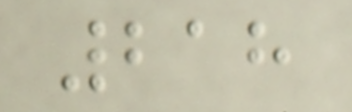218
